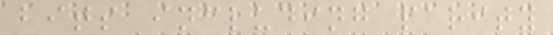bits including parity
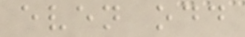even odd
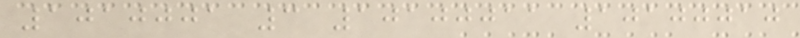1010001 3 10100011 10100010
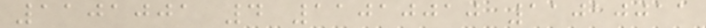1101001 4 11010010 11010011
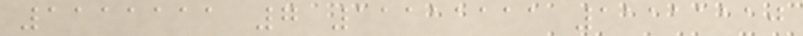1111111 7 11111111 11111110
